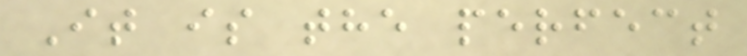It is the perfect
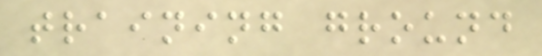training ground
